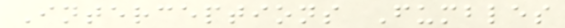Interceptions Fumbles
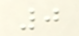0
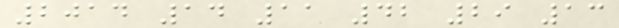2014 14 11 42 29 13
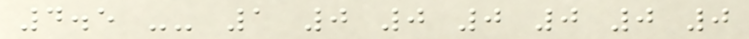4.5 -- 1 0 0 0 0 0 0
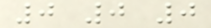0 0 0
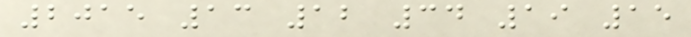2015 13 12 34 19 15
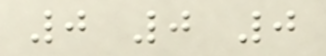0 0 0
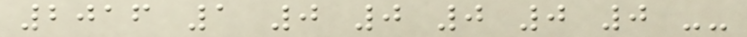2016 1 0 0 0 0 0 --
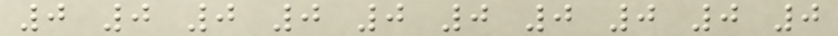0 0 0 0 0 0 0 0 0 0
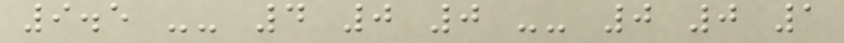9.5 -- 4 0 0 -- 0 0 1
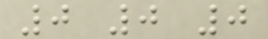0 0 0
